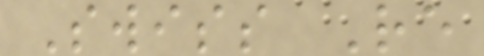Swiss Re
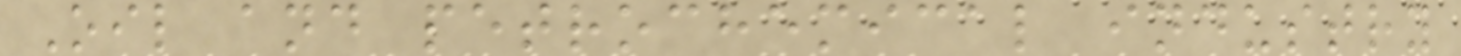Oil and petrochemical industry
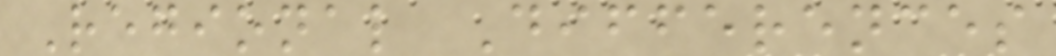Regional Differences
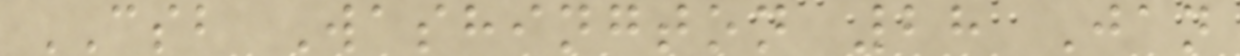CSB Washington 28 Jan
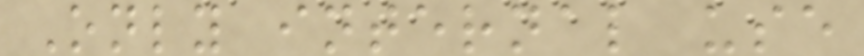Only internal use
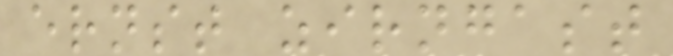ernst zirngast
